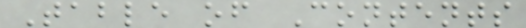Table of Contents
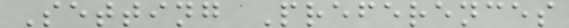Setting Preferences
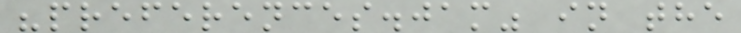"preferences.jam" in the
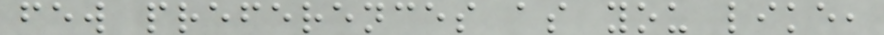few preferences as you like,
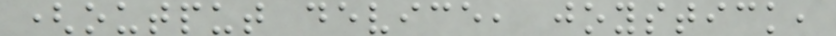(output device, joystick,
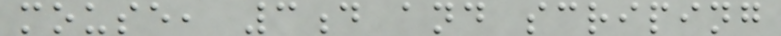mouse, 3d and scriping
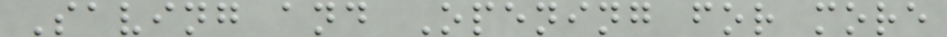Saving and Opening for more
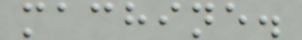machine.
